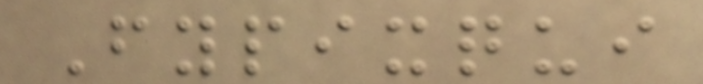Fypixqui
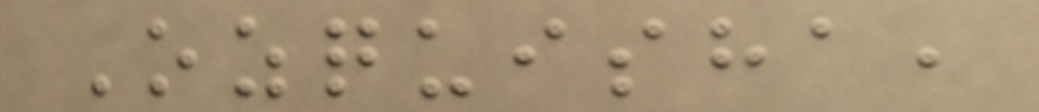Ozquisha,
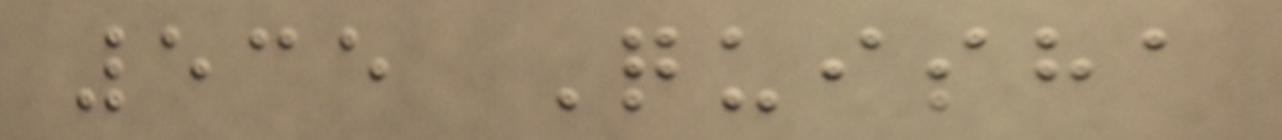535 Quisha
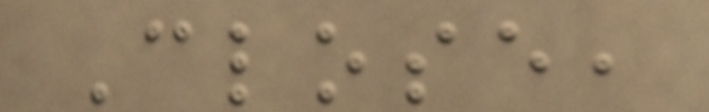Close,
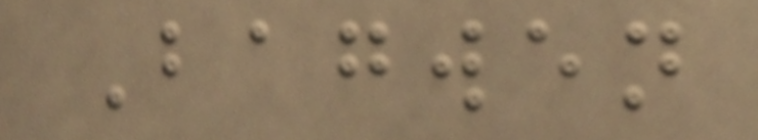Bagwen
